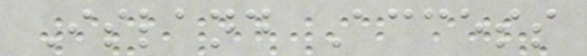Island Access
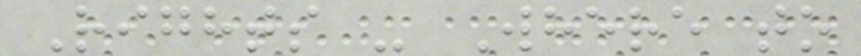Rights - Where to
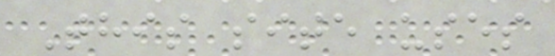This site uses
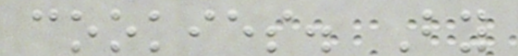cookies. By
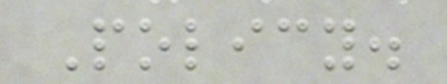Policy.
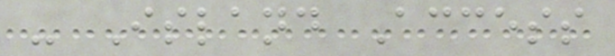- Island Access
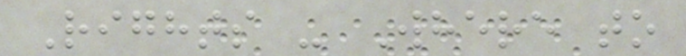Rights - Where to
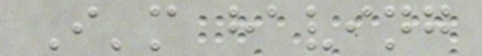I'm having
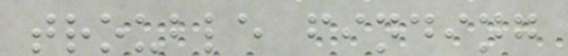trouble finding
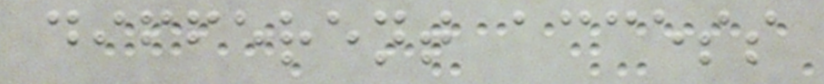different access
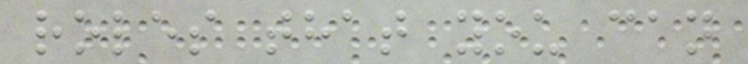roles that you can
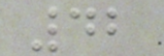42
